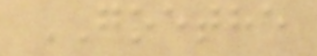GOETHE
